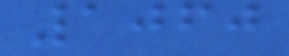1060
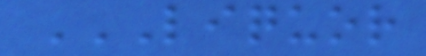LIQUOR
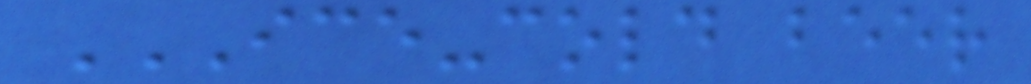ICE-COLD BEER
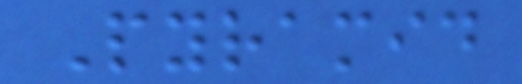Pyramid
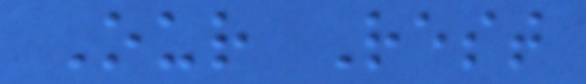Our Rest
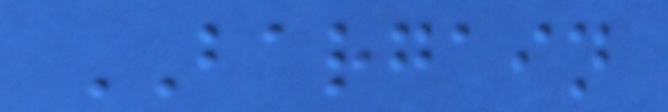BARGAIN
